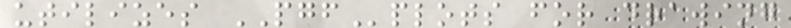utilizes PGFplots for drawing
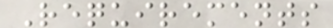Requirements
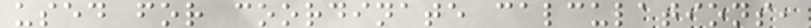used for coordinate calculations,
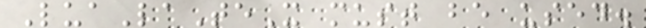LuaLaTeX must be used.
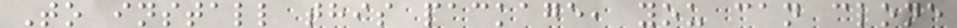To install this package, you can clone
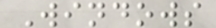Windows
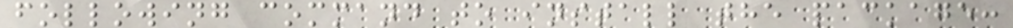following command to install the package:
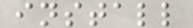install
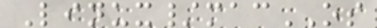Linux/macOS
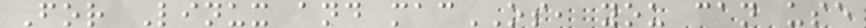For Linux and macOS, you can use
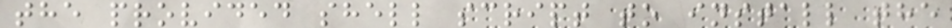the provided shell script to install the
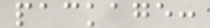package:
